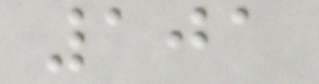101
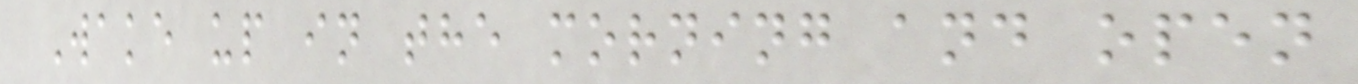Wake up in the morning and open
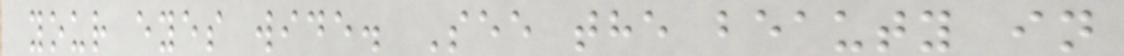your eyes wide. See the beauty in
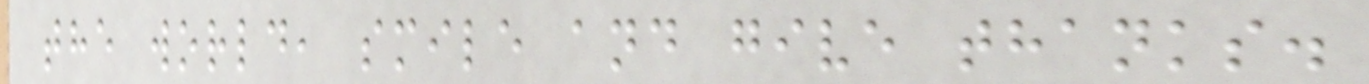the world, smile and give thanks.
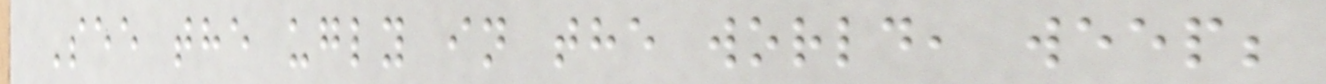See the ugly in the world, weep;
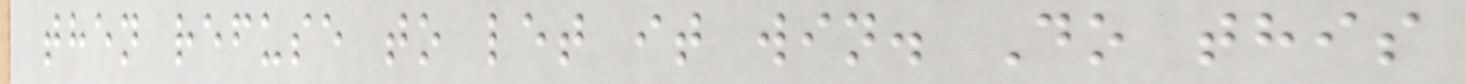then refuse to let it win. Do this
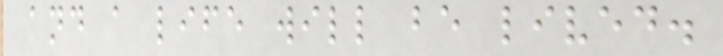and a life will be lived.
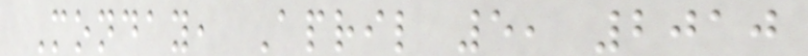Monday, April 5, 2010
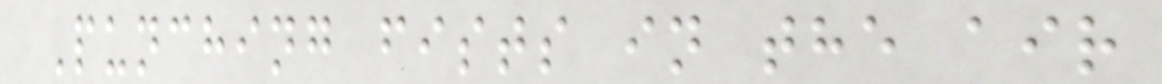Punching fists in the air
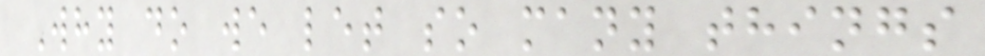Why do we let so many things
